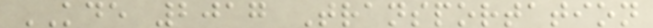KDE 2017 Transportation
